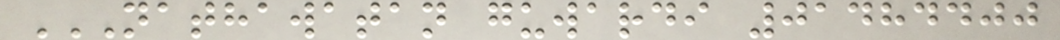NATHAWATAN GUWARDI 01484400
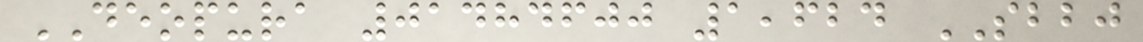DEOPURA 01484600 1,624 SBBJ
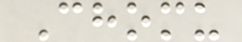Chomu
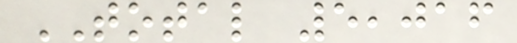TOTAL 5,016
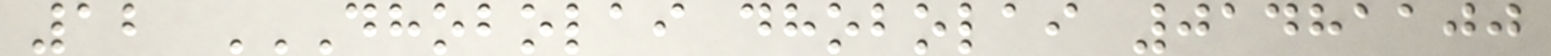12 DHOBOLAI DHOBOLAI 01481100
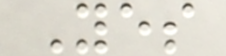Yes
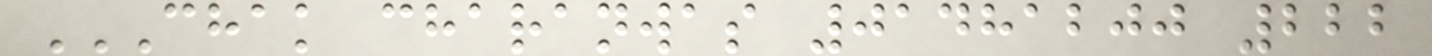CHAK CHARANWAS 01481200 222
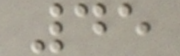45
